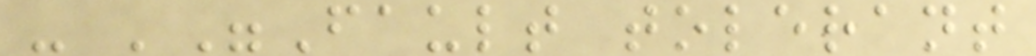- '"Fault tolerant
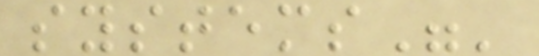systems"'
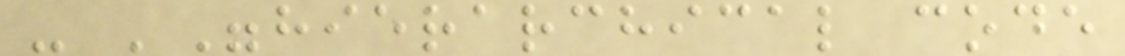- '"hierarchical code
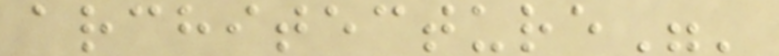architecture"'
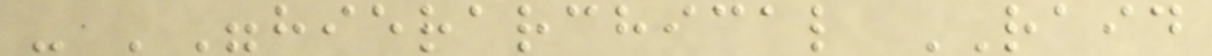- '"hierarchical RAID
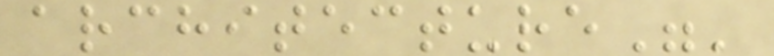architecture"'
